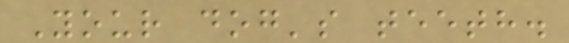Your dog's teeth.
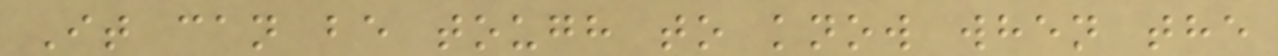It can be tough to know when the
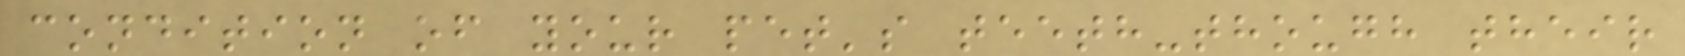condition of your pet's teeth-though their
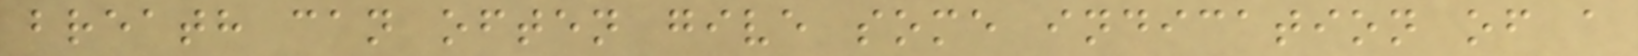breath can often give some indication of a
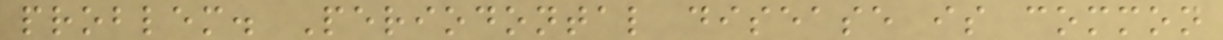problem. Periodontal disease is common
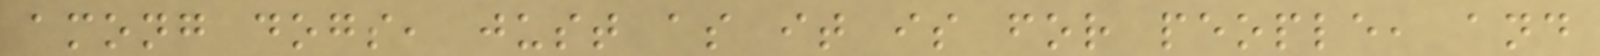among dogs, just as it is for people, and
